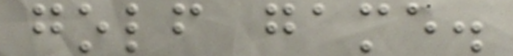golf game.
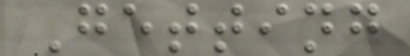Getting
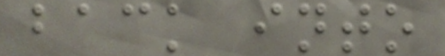back into
